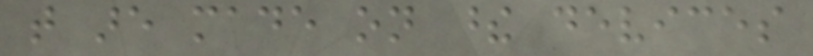that are made on these devices
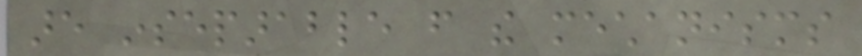are inseparable from the mechanisms
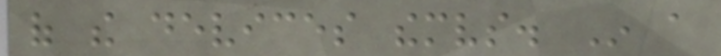of the devices themselves. In a
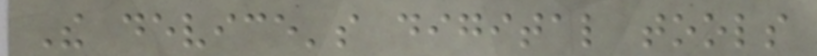The device's digital tools
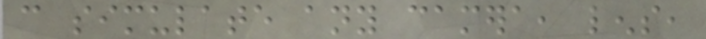can simulate any camera, lens,
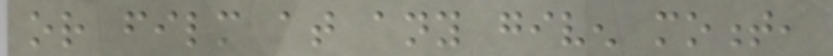or film at any given moment,
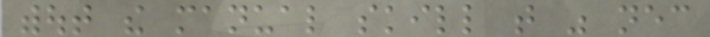without the manual skill that was necessary
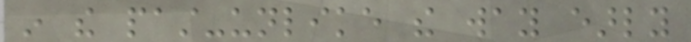in the past-unlike the way early
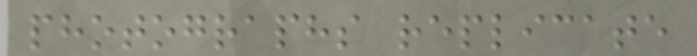photographs replicate
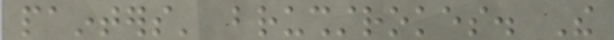painters' brushstrokes. The
